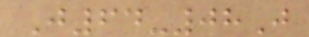J64-08J
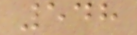548
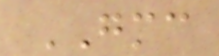GMC
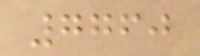7760
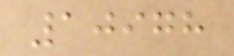10978
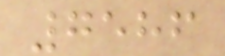7586
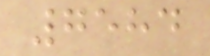7584
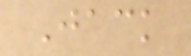Jack
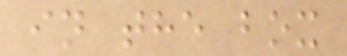in the box
